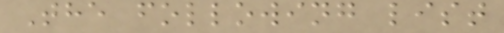The following list
